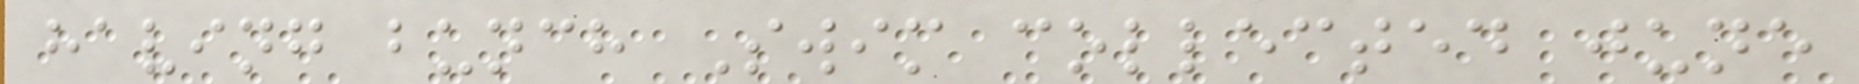having bunch Swim collected june
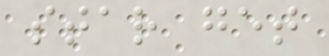star get
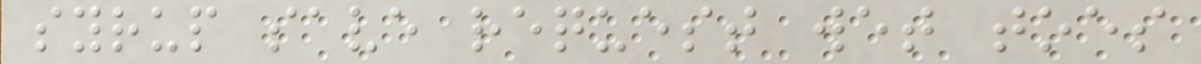syrup save request wet toes
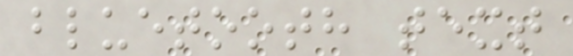bluetooth text
